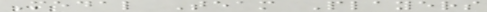Medal Team Players
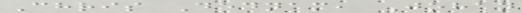Chris Dednam, Johan
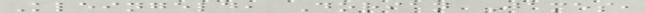Kleingeld, Dorian James,
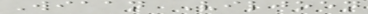Wiaan Viljoen
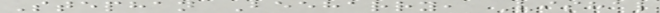Stephan Beeharry, Vishal
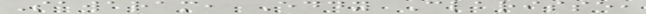Sawaram, Eddy Clarisse,
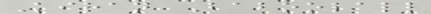Kiran Baboolall
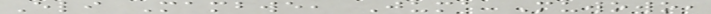Eli Mambwe, Juma Muwowo,
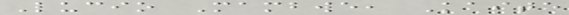Lucio Mambwe, Kaite
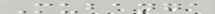Mubanga
